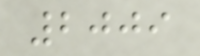2009
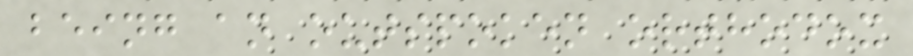being an outspoken orthodox
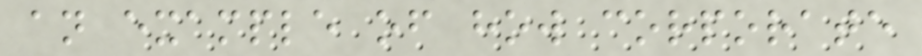an example of how corporate
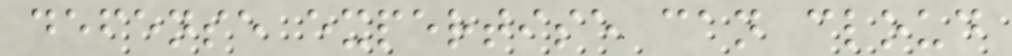defense expertise can cloud
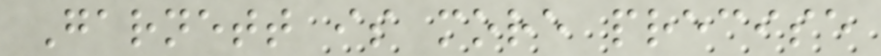Garnett is more precise
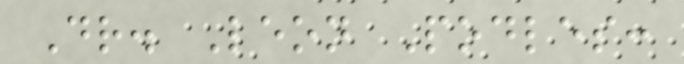Dr. Leon Podles:
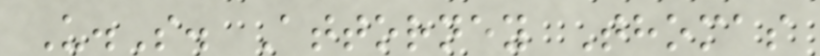U.S. Attorney Thomas
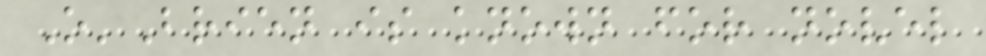O'Brien is known for novel
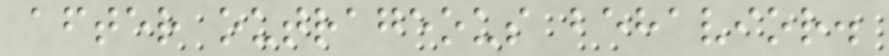after outrageous behavior.
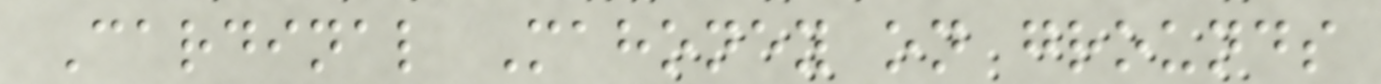Cardinal Mahoney on grounds
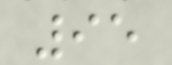95
